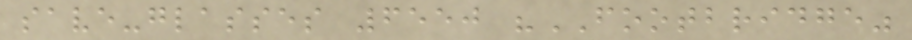save-glasses 6550 "FOOTBRIDGE"
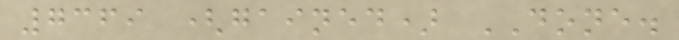7369 (gained) DONE.
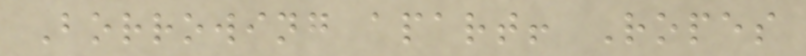Borrowing apart! Ropes
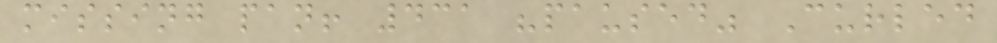missing pan! 431 "paused" Curled
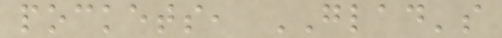pockets, GLAD's
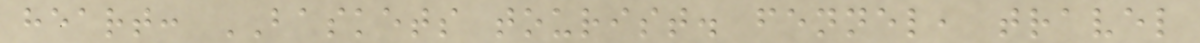heart: BASKETS tourist. fennel, travel
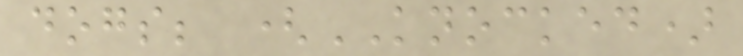dogs; (KNOCKED)
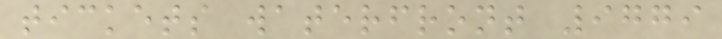tickets waterfront 9779
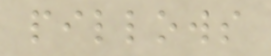pillows
